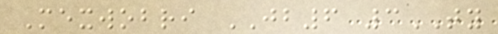Mexwobri JB6 3TY
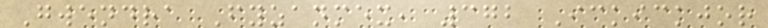Gwendra Fyzanmex, 372 Ickickjor
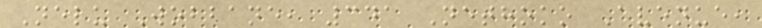Nelu Wobbane, 341 Nethoko Avenue,
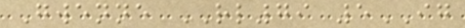Gwenne RL79 5IG
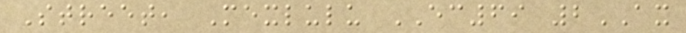Street, Mexlulu EC69 2AX
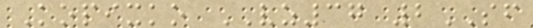Kopixko VZ37 2SF
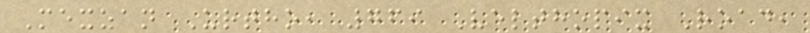Mexzan Urtho, 769 Velthopix Road,
